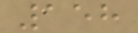158
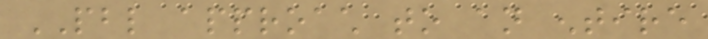PBL approach to an entire
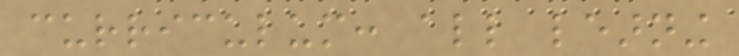curriculum: all learning
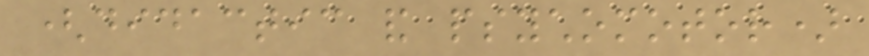(didactic and psychomotor)
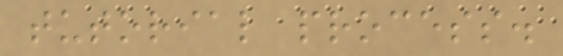tutorial process.
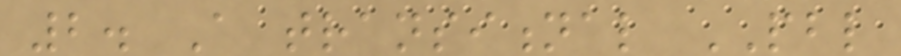2. A transitional PBL
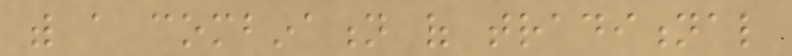with a combination of traditional
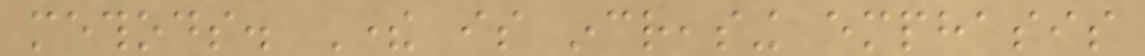methods. There is increasing emphasis
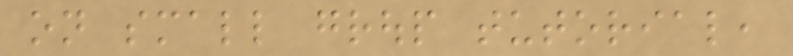on small group tutorial,
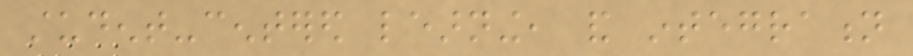student-centered learning, and integration
